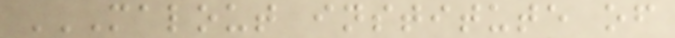MALOUT INSTITUTE OF
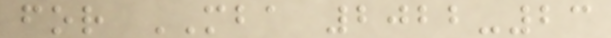for MBA 2022-23
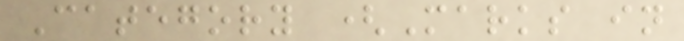Category (Marks in
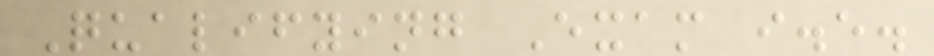Qualifying Exam i.e.
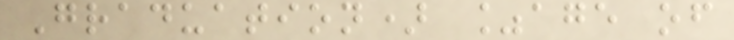Graduation) %age of
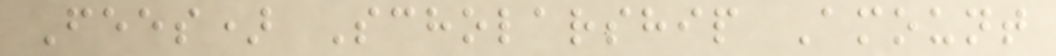Fees) Scholarship Amount
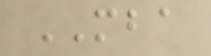MBA
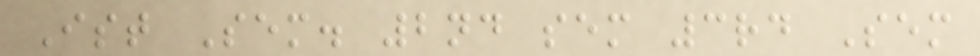Ist Sem. 2nd sem 3rd Sem
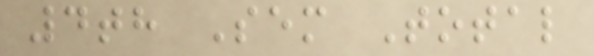4th Sem Total
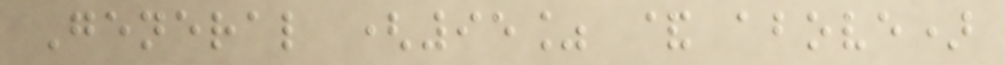General (95% & above)
